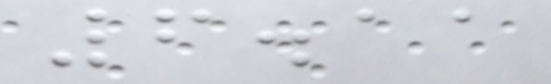6.11
